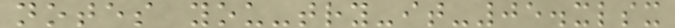notes you-try-it-05.xlsx
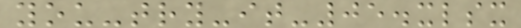you-try-it-05.xlsx
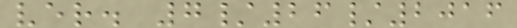ver. 7/26/2016
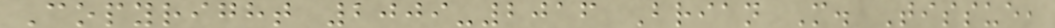Copyright 2009-2016 Brian M. Tissue,
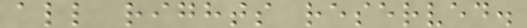all rights reserved.
